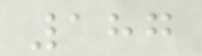187
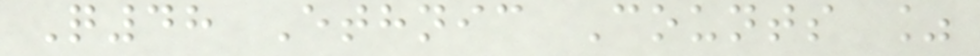Q48 Ethnic Counts %
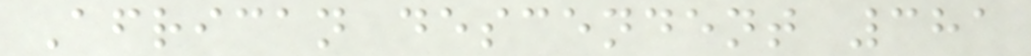African descendent 381
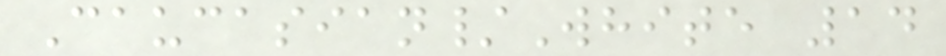Caucasian/White 14
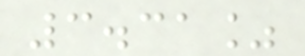3.31%
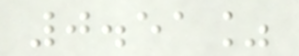0.51%
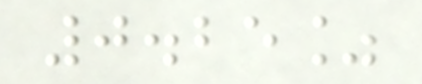0.25%
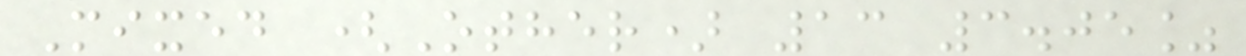Mixed (Other) 13 3.05%
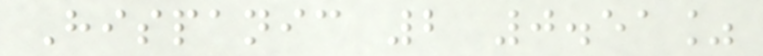Hispanic 2 0.51%
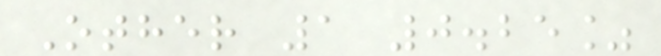Other 1 0.25%
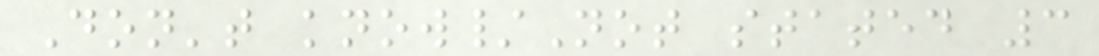Don't know/Not stated 3
